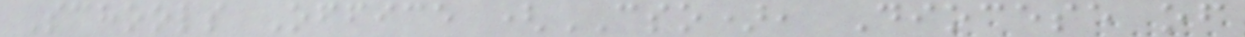Schools Office (CSO), Diocese of
